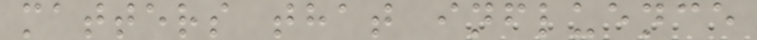matters that influence
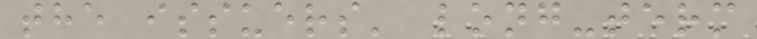the issuers' long-term
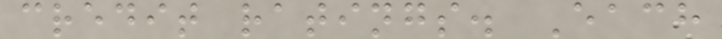credit ratings. Each
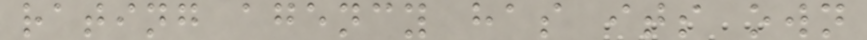rating agency has its own
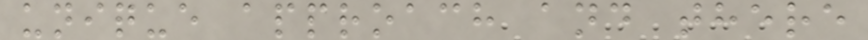unique approach and there
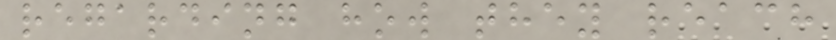regarding how they reach
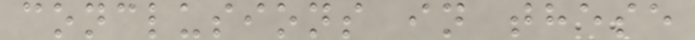conclusions in these
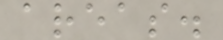areas.
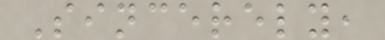Sincerely,
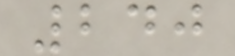240
